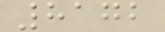8172
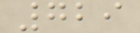729
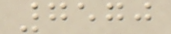7570
